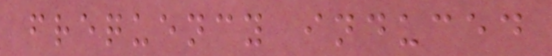frequency induced
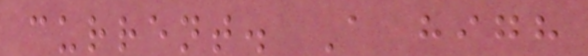current. A high
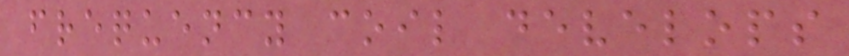frequency coil develops
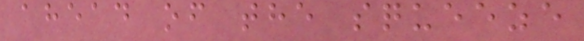ahead of the squeeze
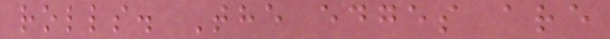rolls. The edges are
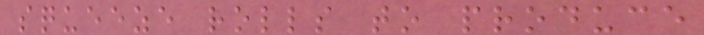squeeze rolls to produce
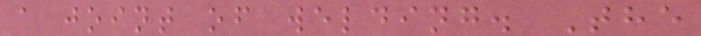a joint of welding. The
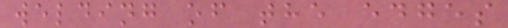welding of the edges
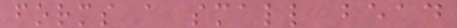forms a small bead
